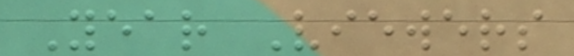Year Viewers
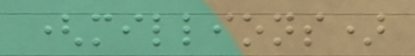(millions)
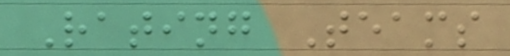Rating Teams
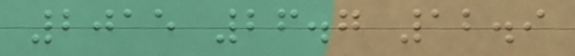2015 26.7 12.9
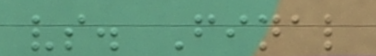vs. Final
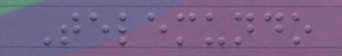Telemundo
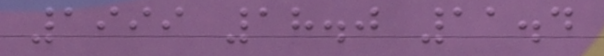1999 18.0 11.4
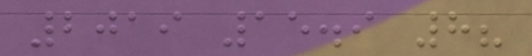2019 15.9 8?
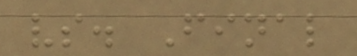vs. Final
